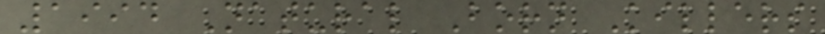1994 Natural Born Killers
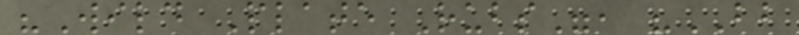"Wild Plate Rubs", "BB
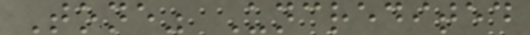Tone" Uncredited
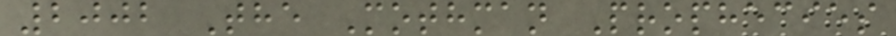2002 The Mothman Prophecies
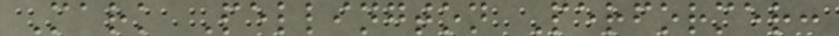Mark Pellington Performer:
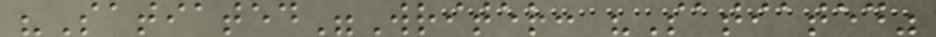"Satiated"Writer: "Satiated"
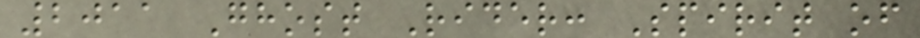2011 Ghost Rider: Spirit of
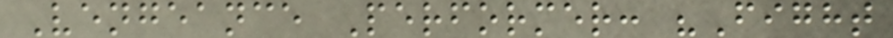Vengeance Performer: "Fight
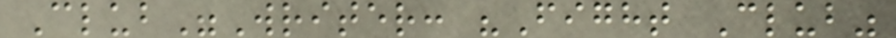Club"Writer: "Fight Club"
